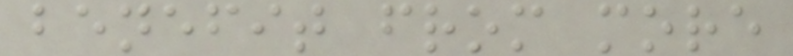benefit from more
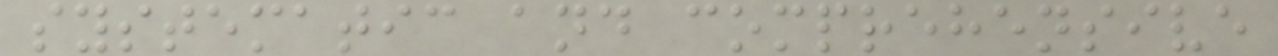systematic and comprehensive
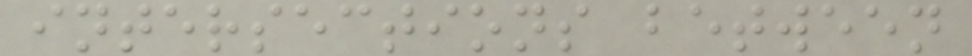intersections between
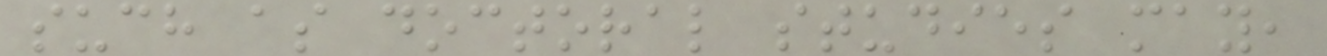such as doctoral studies may,
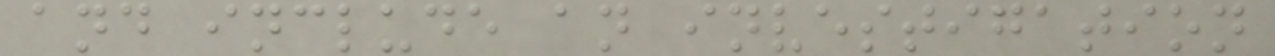and include an investigation
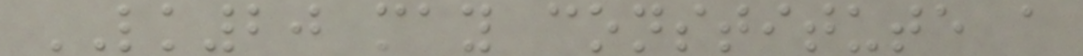LK20 may constitute a
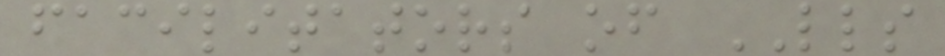facilitators of LLS
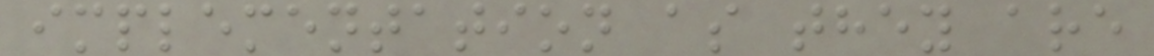implementation as they are
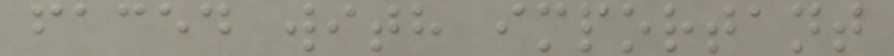faced with important
